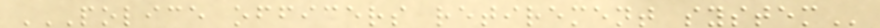POLICE OFFICERS RETIREMENT SYSTEM
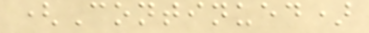(Continued)
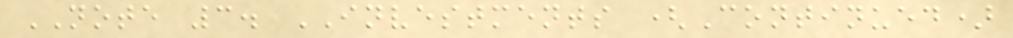NOTE 3. INVESTMENTS (Continued)
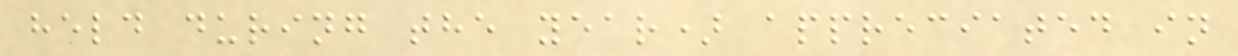held during the year) appreciated in
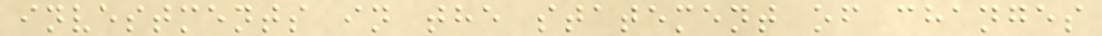investments in the statement of changes
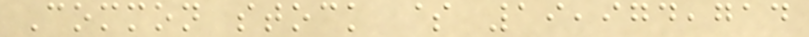Common stock $ 19,974,714
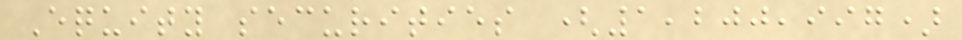Equity securities (1,200,997)
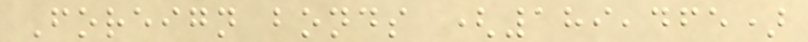Foreign bonds (189,465)
